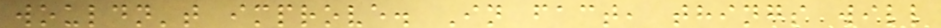wouldn't improve. In fact, things will
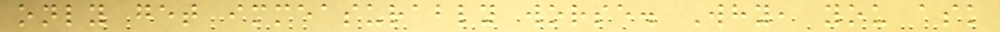only get immeasurably worse. Why, you ask
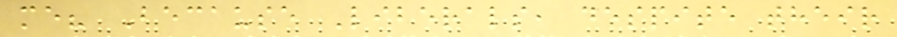me? Because Liberals, despite their
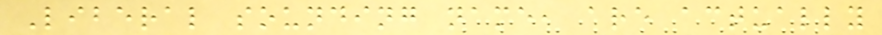Liberal sounding name, are actually
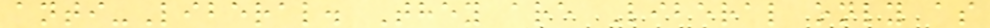anti-Liberal. They are Liberal only as
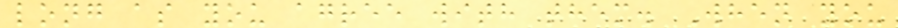long as you agree with them. When you
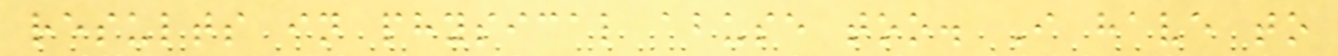results in physical abuse too. I have to
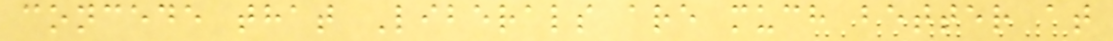concede that Liberals are much better at
